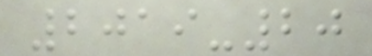2019-20
